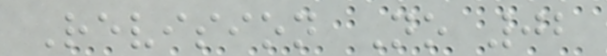Revision No 02
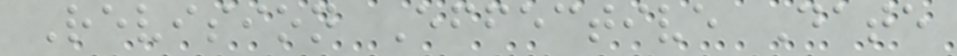Revision Effective Date
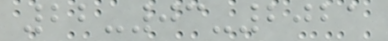22-03-2021
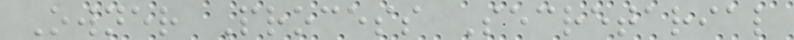Owner Process Secretarial
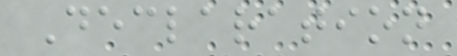Declaration
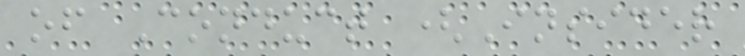of Conduct (Insider
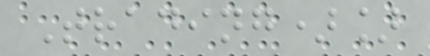Trading)]
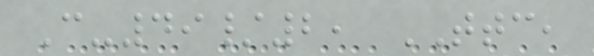C-49/2, TTC,
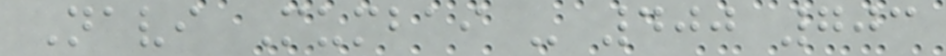Navi Mumbai - 400 703
